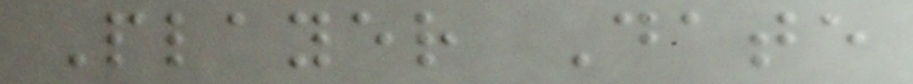Player Date
